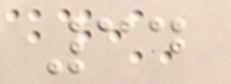34
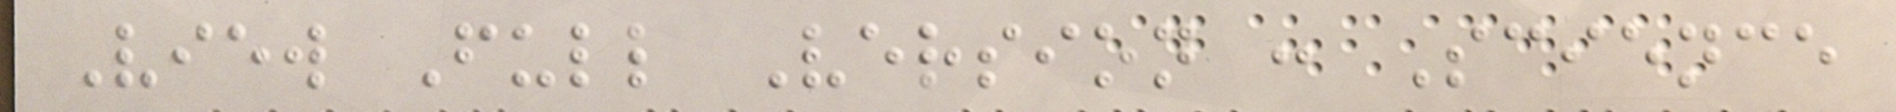View Full Version : Science
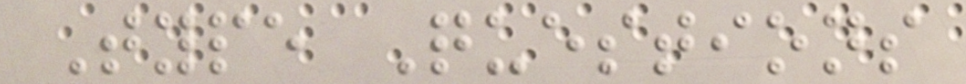Type Questions
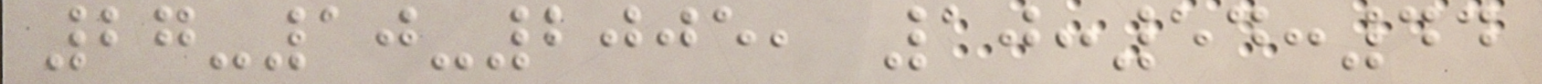27-10-2005, 10:54:44
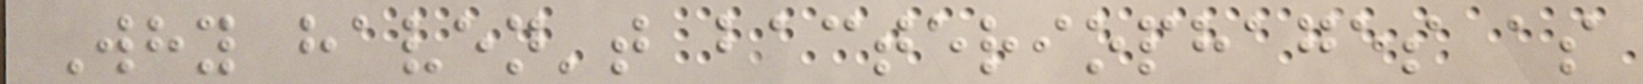Why haven't bacteriophages as
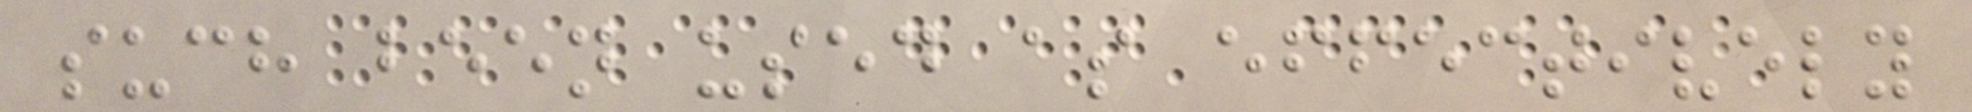such been used as effectively
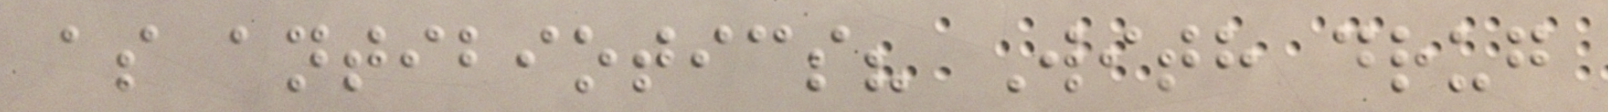as antibiotics? With drug
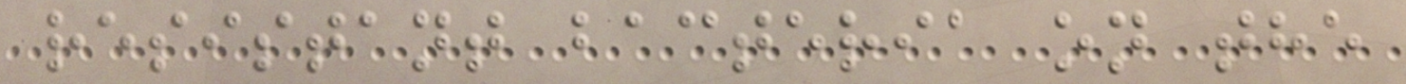resistant bacteria on the
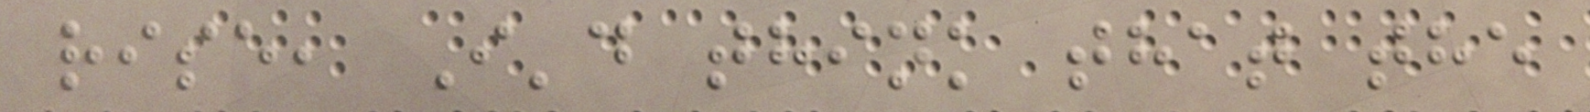rise, I'd think that the
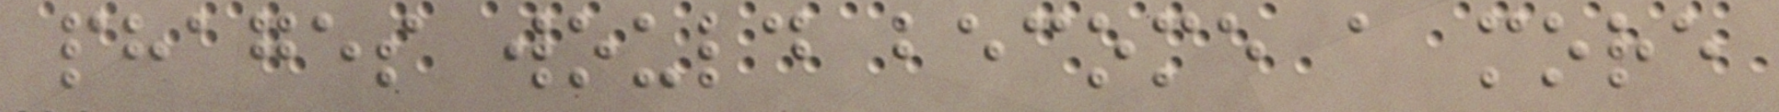phages would become a more
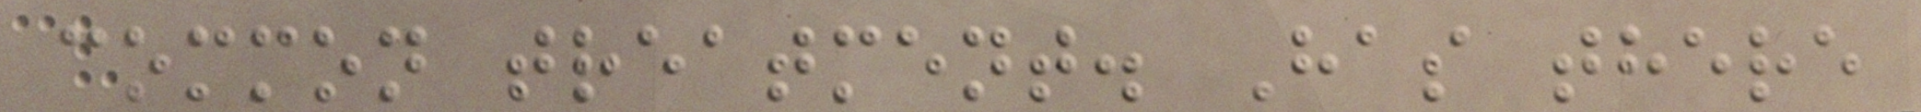common treatment. Has there
